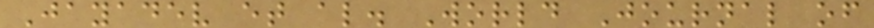Jayadev et al. World Journal of
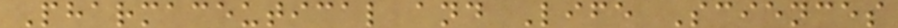Pharmaceutical and Life Sciences
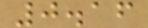0.16
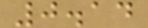0.14
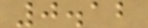0.12
